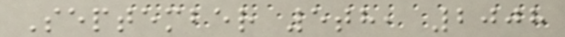September 5th, 2008
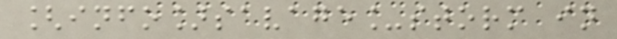[info]savage_storm in
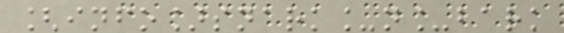[info]snark_n_bark
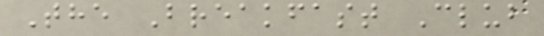The Breakfast Club
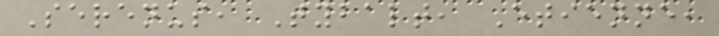Serenus, Tybalt, Etienne,
